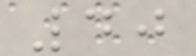40
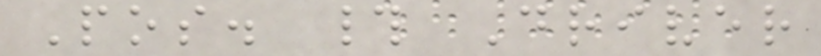Pos. # Driver
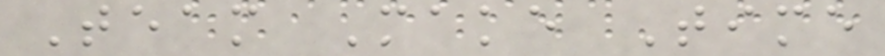Team Make Time
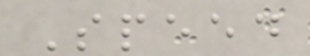Speed
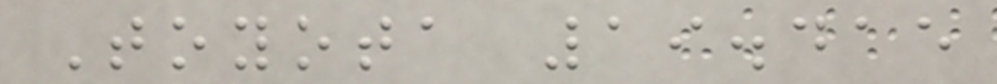Toyota 19.415
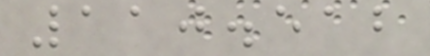110.512
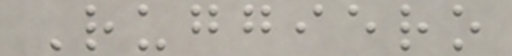Ruggiero
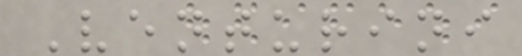Venturini
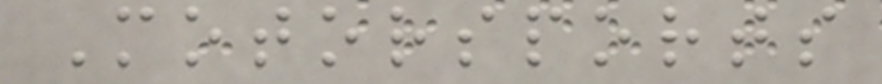Motorsports
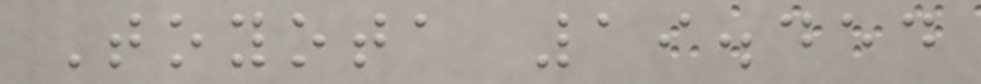Toyota 19.454
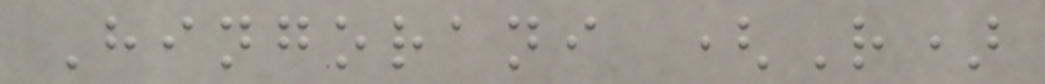Hingorani (R)
